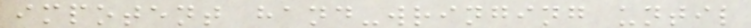impotent hand-wringing until
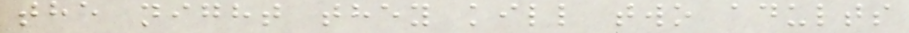the night they kill two adults
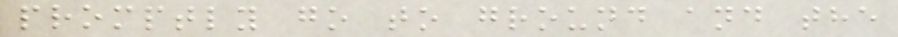promptly go to ground and the
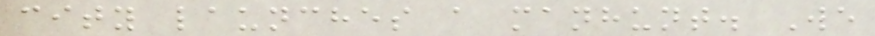city launches a manhunt. We
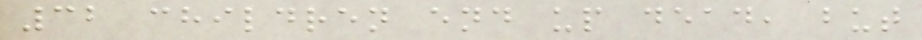32 children end up dead, but
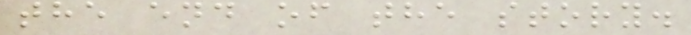the end of the story.
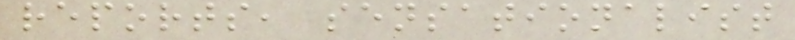reports, sensationalist
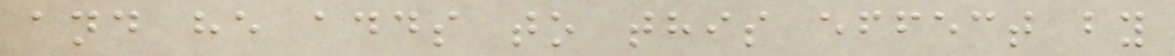and he adds to this effect by
